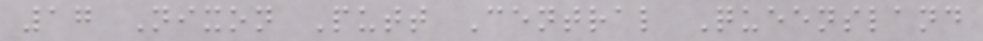17 Nixon Putt Central Queensland
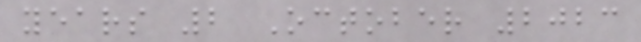years 2 October 2023
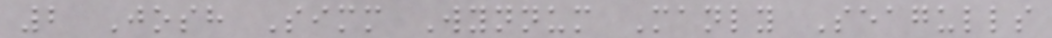2 Josh Simm Wynnum Manly Seagulls
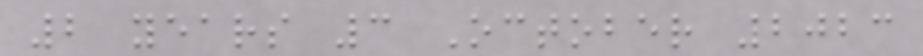2 years 3 October 2023
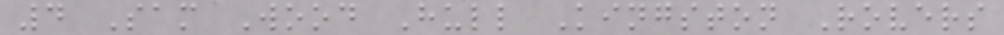4 Sam Wood Hull Kingston Rovers
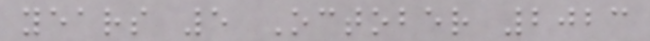years 5 October 2023
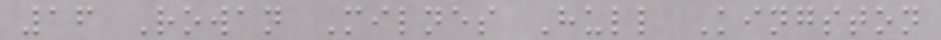16 Rowan Milnes Hull Kingston
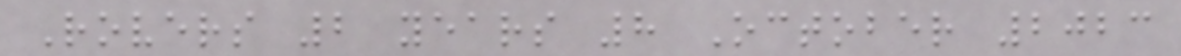Rovers 2 years 8 October 2023
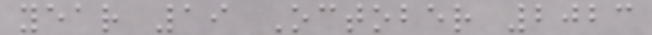year 19 October 2023
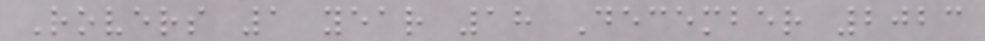Rovers 1 year 18 December 2023
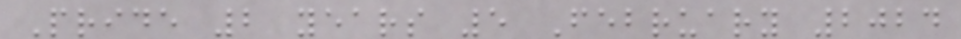Pride 2 years 5 February 2024
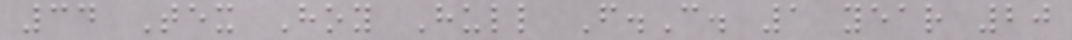34 Tex Hoy Hull F.C. 1 year 20
